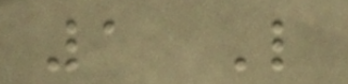1 Like
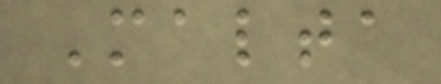Malta
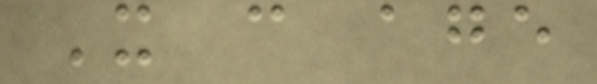It can age
